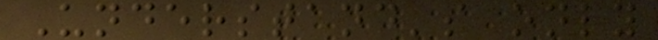Understand's only
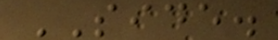SIDE.
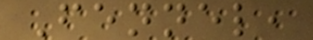Fennel,
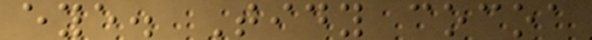eye. Tidy cocoa
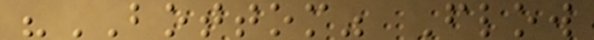"BOTTOM" Flow
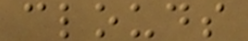clouds
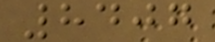8407
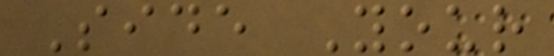Side Your
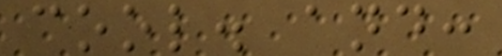cool. and:
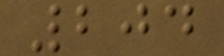204
